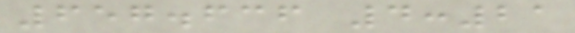657.636 4:21
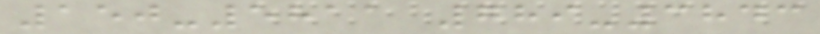150-5811 789-3843
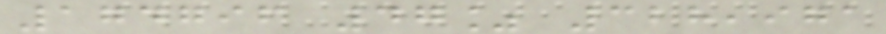174796 47% 328,971
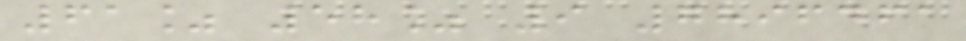61% 58% 9 7896461
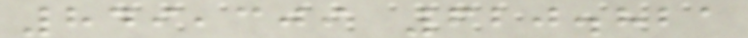849,309 620.821
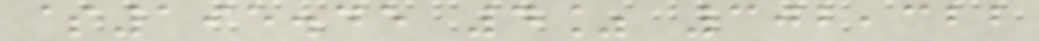$195.45 4% 302,322
